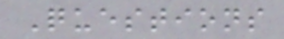Questions
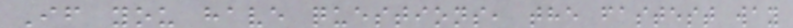If you have questions, the fastest way
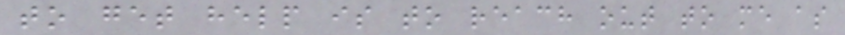to get help is to reach out to me as
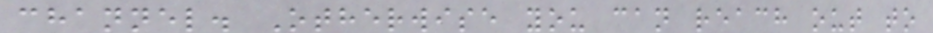channel. Otherwise you can reach out to
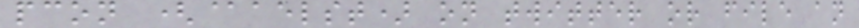pcon (@aelst) on twitter or file an
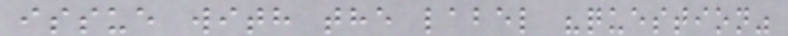issue with the label "question"
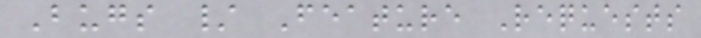Bugs / Feature Requests
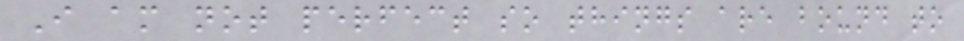I am not perfect so things are bound to
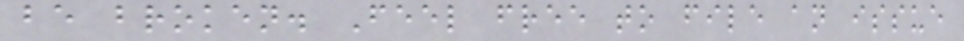be broken. Feel free to file an issue
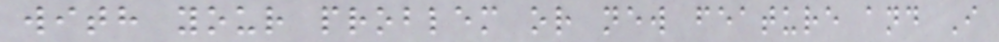with your problem or new feature and I
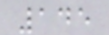145
